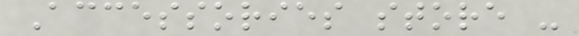Accessories store -
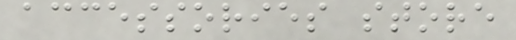accessories store
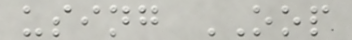using OOP
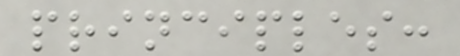principles:
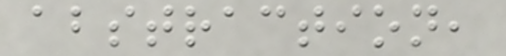abstraction,
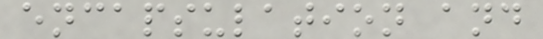encapsulation and
